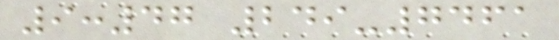9:47 249-7461
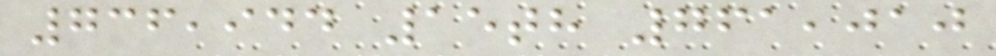736,944 15th 761,010
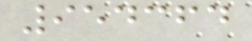954364
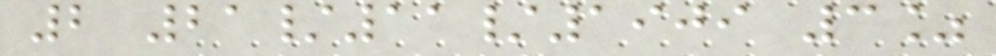2 21/11/1909 3%
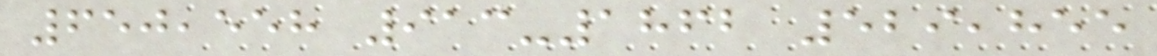650,558 913-1862 529,855
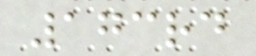173rd
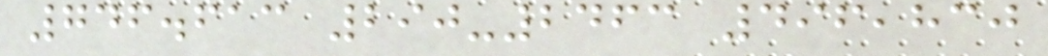746.613 290-2463 496,830
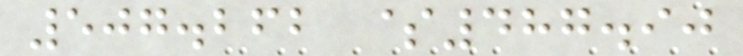507.262 $487.90
